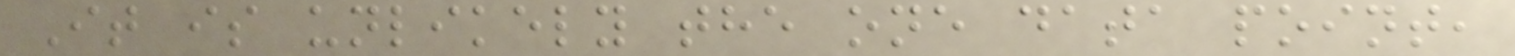It is unlikely the one data point,
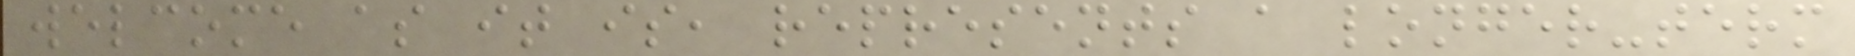welcome as it is, represents a longer-term
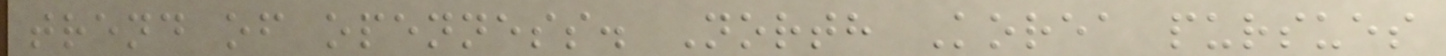trend of openness. North Korea pursues
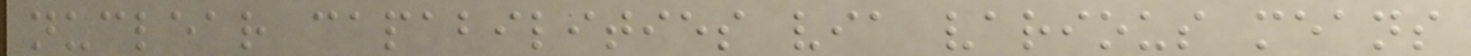nuclear capabilities via various means
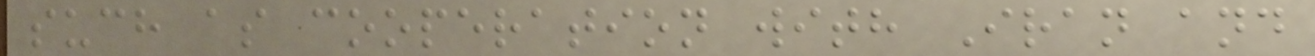such as cooperation with Iran and
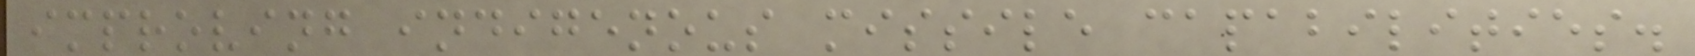improving indigenous missile capabilities.
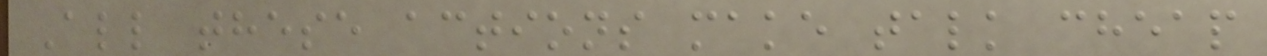All these actions make talk cheap
